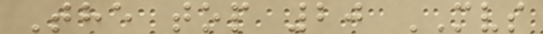The top 20 MVS
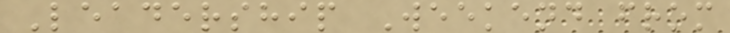Leadership Weekend from
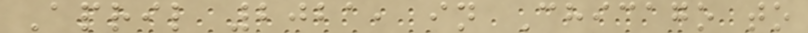April 2021, in Chicago to
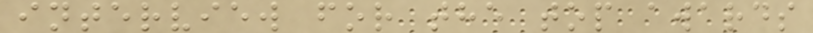interview for the top awards
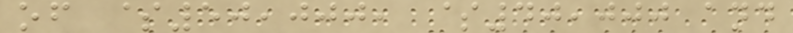of $50,000, $40,000 and
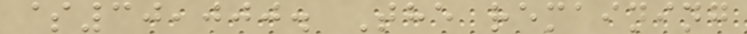$30,000. The remaining
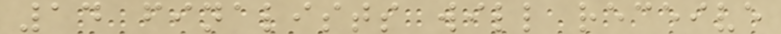14 finalists will receive
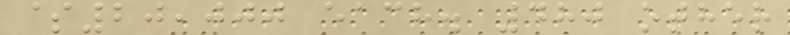$20,000 each. 480 other
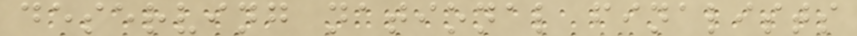deserving national finalists
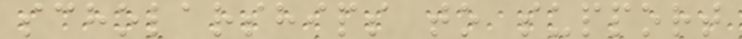scholarships to support
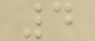4
